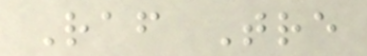Raf Tre
